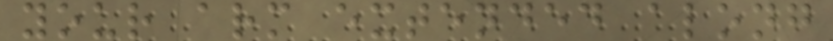your arm extended along
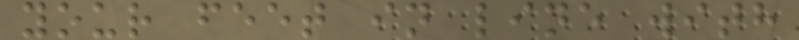your feet in line with
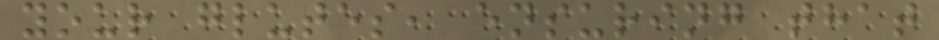your glutes, ensuring that
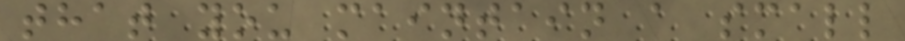that you maintain a small
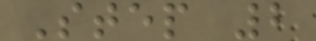Step 2
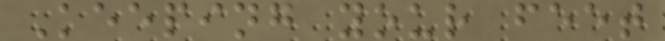Keeping your feet
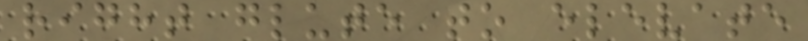right glute to elevate
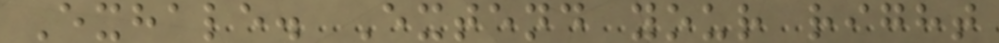Exhale. Extend your right
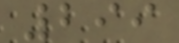299
